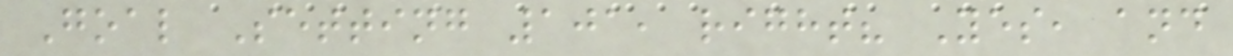Goal Setting 101, right? Yes, and
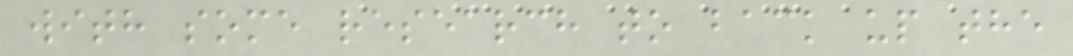with some research to back up the
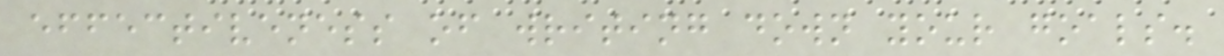effectiveness of writing down your goals.
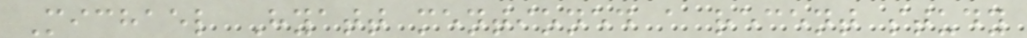Michael Hyatt mentioned a recent study
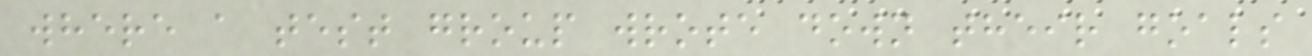where a test group wrote down their goals
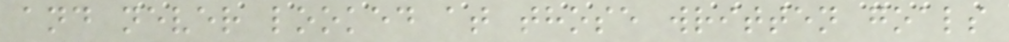and never looked at those written goals
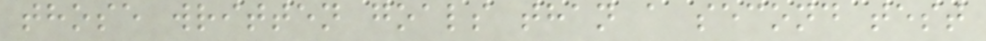those written goals than a second test
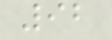92
